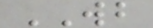WB
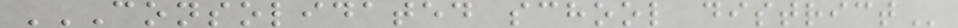CONSOLIDATED SCHOOL DISTRICT
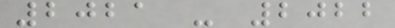2021 - 2022
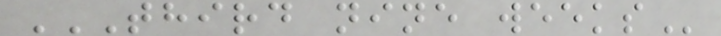THIRD NINE WEEKS
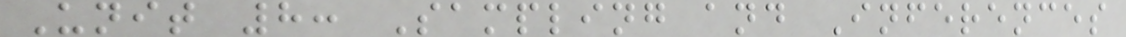Unit 8: Sampling and Inferences
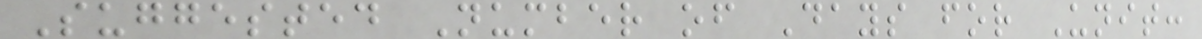Suggested Number of Days for Unit:
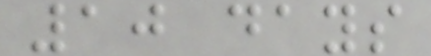10 days
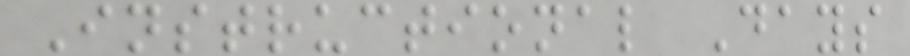Instructional Days
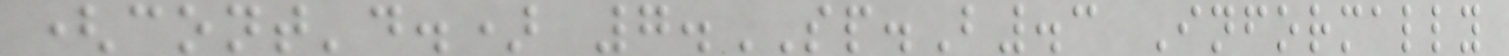(cont'd.) 7.SP.B.3 Informally
